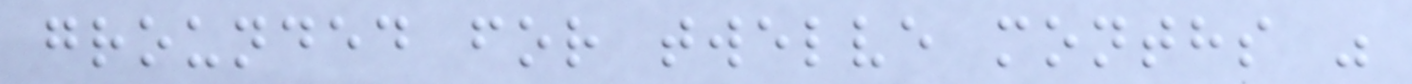grounded for twelve months "
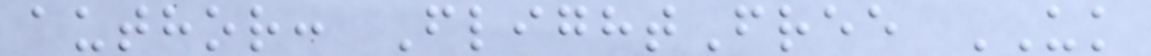author: FlightFree UK
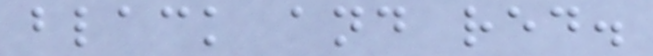black and red.
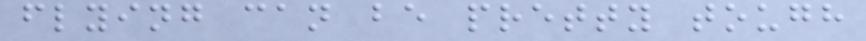flying can be pretty tough
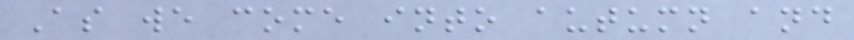As we come into autumn and
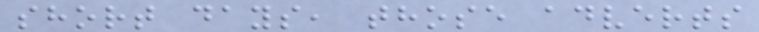short days, those adverts
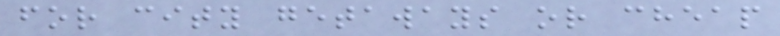for city getaways or cheap
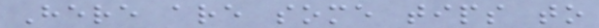Here are some tips to
